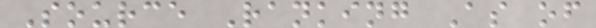Source Ranking As of
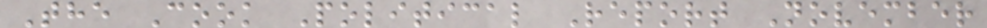The Cook Political Report November
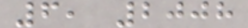6, 2008
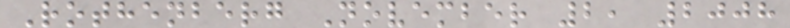Rothenberg November 2, 2008
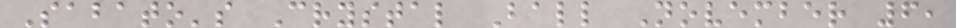Sabato's Crystal Ball November 6,
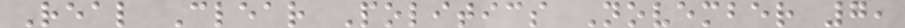Real Clear Politics November 7,
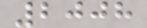2008
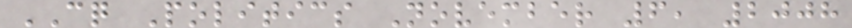CQ Politics November 6, 2008
